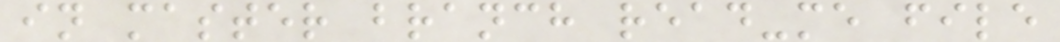in master branch read-me file
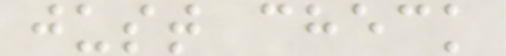just check
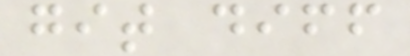git diff
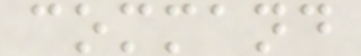command
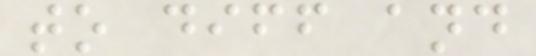to diff and
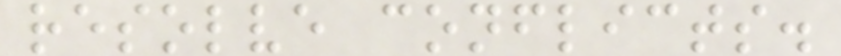resolve conflicts.
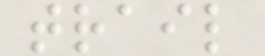trail
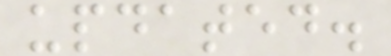updated.
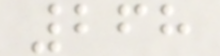268
